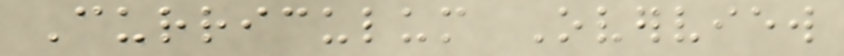Curriculum Overview
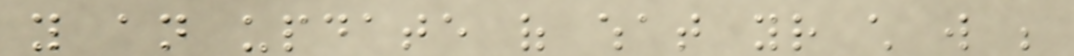you an update of what your child will be
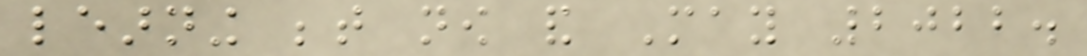learning between now and May 2022.
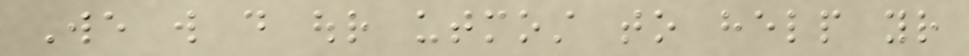We will do our utmost to help your
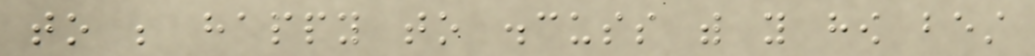to be happy to discuss with you how best
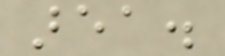area.
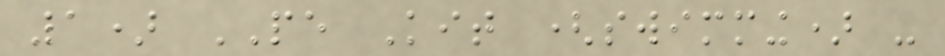1) PE Kit (swimming) -
